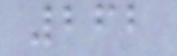262
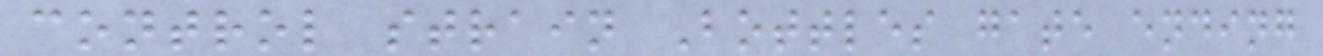control strain Bottles gate ending
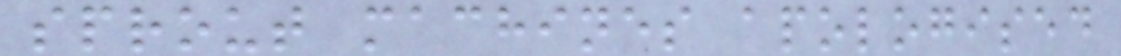sprout machines apologised
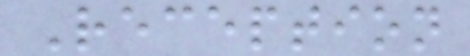Reception
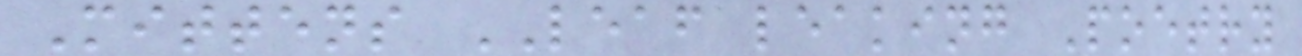Mittens LEAF leaking Poetry
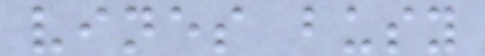vines busy
